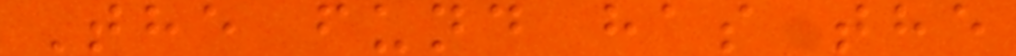The fund has the
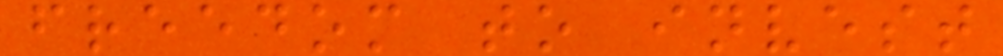freedom to invest
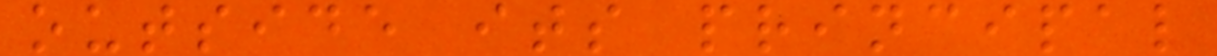outside its principal
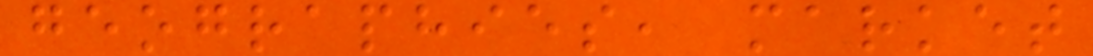geographies, market
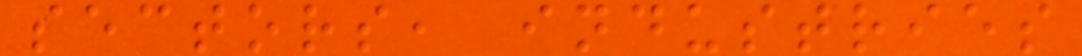sectors, industries
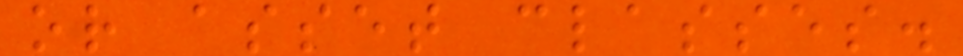or asset classes.
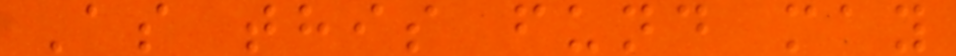As this fund may
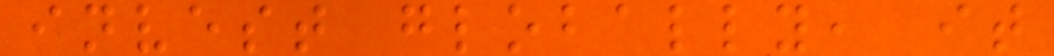invest globally, it
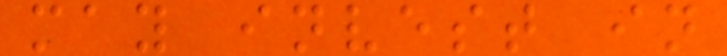may invest in
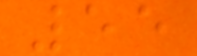55
